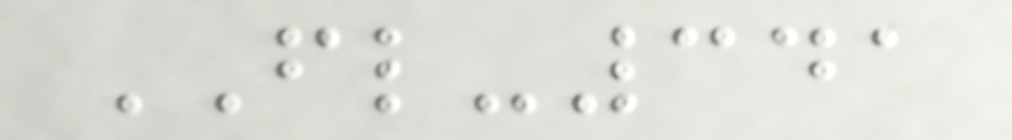FL-341
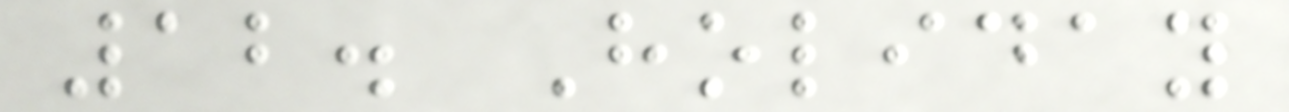12. Holiday
